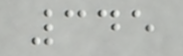345
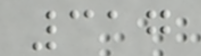317
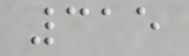315
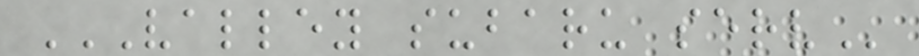VALLEY SUBARU SERV
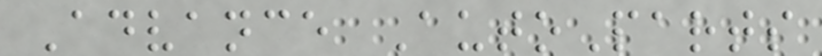Advance AutoParts
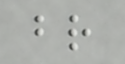br
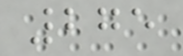275
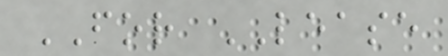FOR LEASE
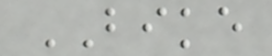BIKE
